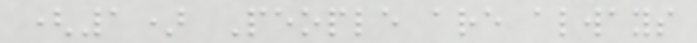(1) People are always
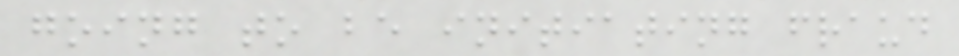going to be initiating fraud
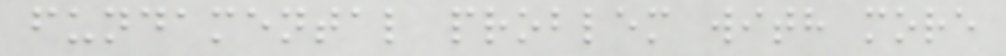fundamental problem with more
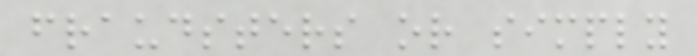fraudsters or simply
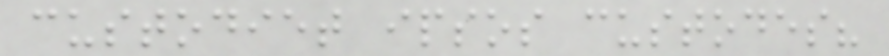custodiet ipsos custodes?
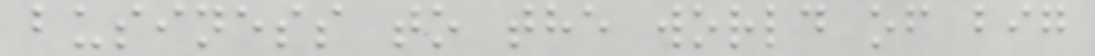business to the world of big
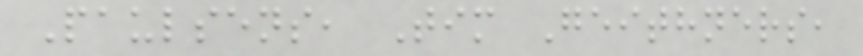Paulsens, Tim Geithners,
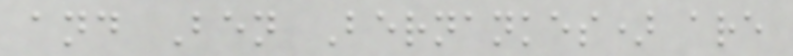and Ben Bernankes) are
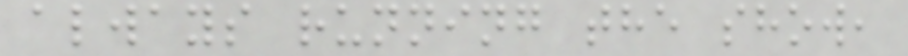always running the show,
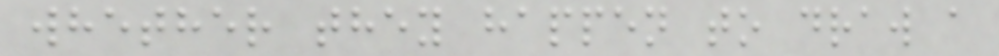whether they happen to draw a
